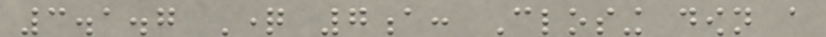3.1.7 Question 7a: Closing down a
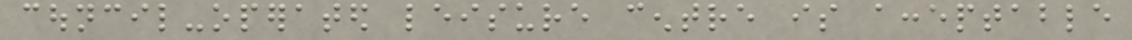council-operated leisure centre is acceptable
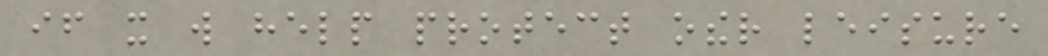if it will help protect other leisure
